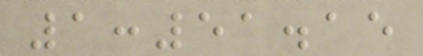1:51.15
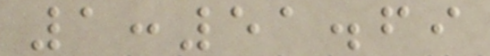1:51.69
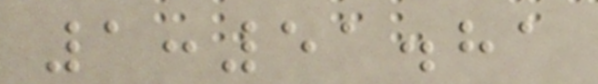1:51.81
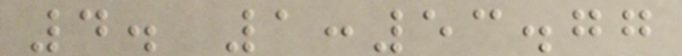4. 1:53.77
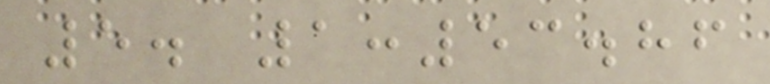5. 1:53.86
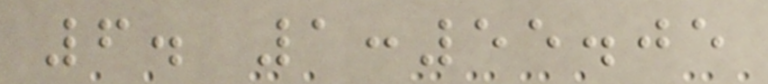6. 1:55.05
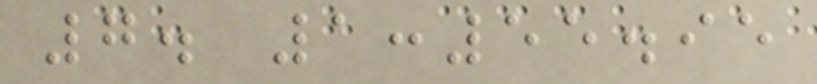7. 1:55.95
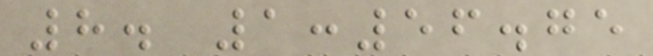8. 1:56.75
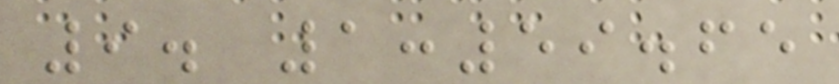9. 1:59.65
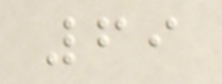69
